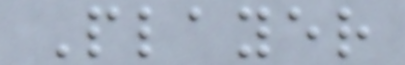Player
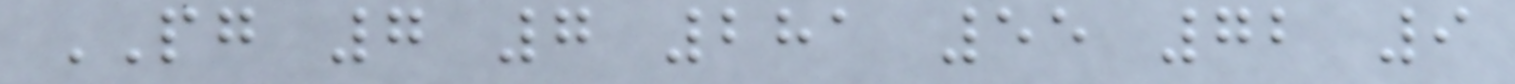PG 7 7 281 55 72 9
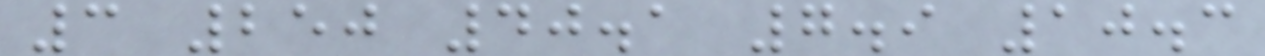3 250 40.1 7.9 10.3
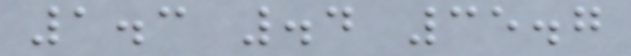1.3 .4 35.7
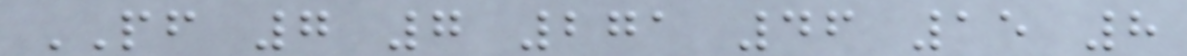PF 7 7 271 46 15 8
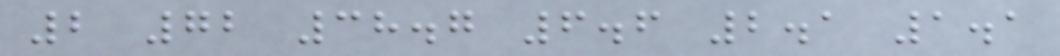2 72 38.7 6.6 2.1 1.1
